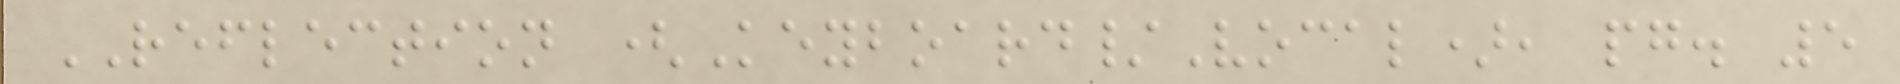REFLECTION (Keyboard/Vocal), pg. 5
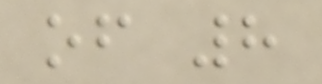of 8
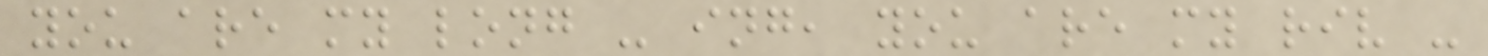you are my long - ing, you are my riv -
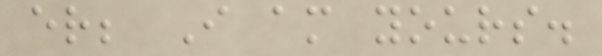er; I am yours.
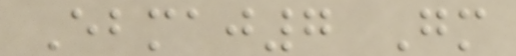Ebmaj7 Gm
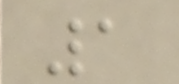1
